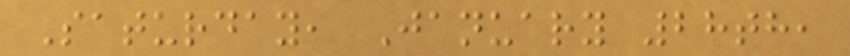Saturday, January 28th,
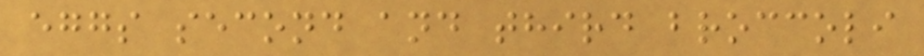eggs second and third broccoli
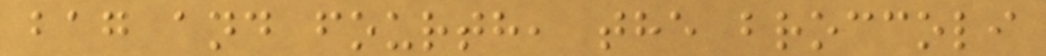bag and fourth, the broccoli
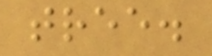tree.
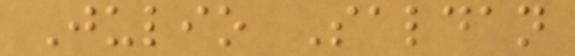Julio Saldan
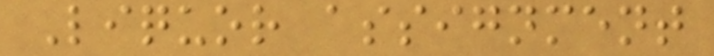Liquor assignment
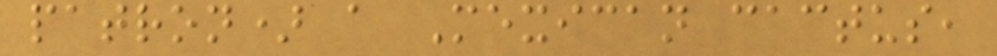patron) a Mexican cactus,
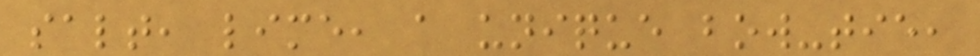salt, lime, a unique bow-tie,
